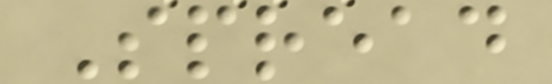Spread
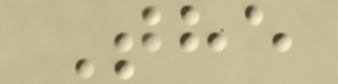The
